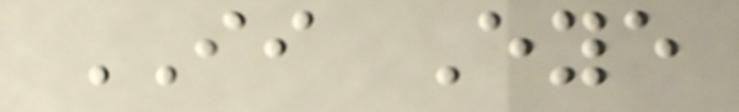II Eye
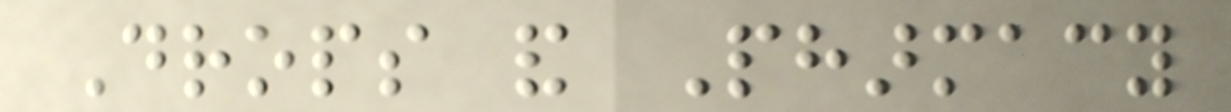Drops and Pharmacy
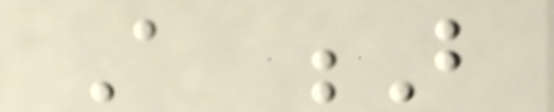A B
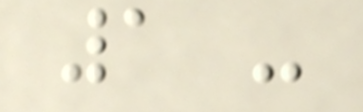1 -
